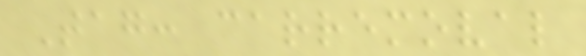Tag: carremoval
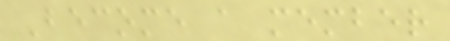Become a member
